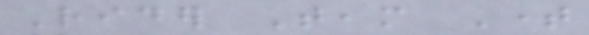Rider Team Time
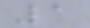1
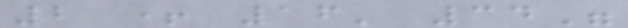2 + 16' 34"
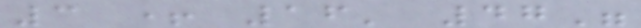3 + 16' 47"
